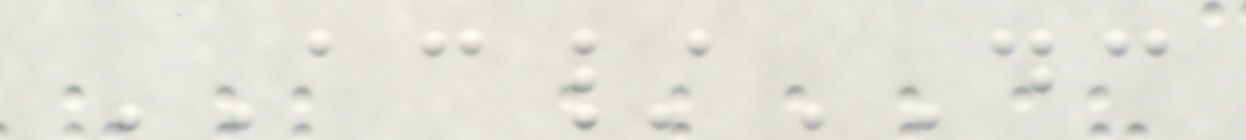AC/DC
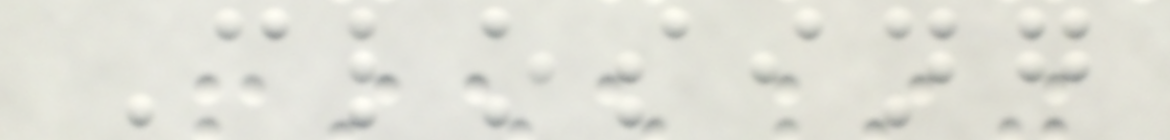Closing
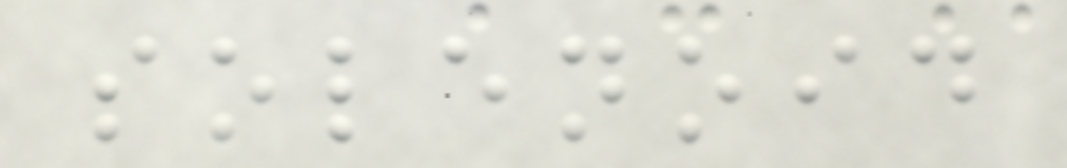solenoid
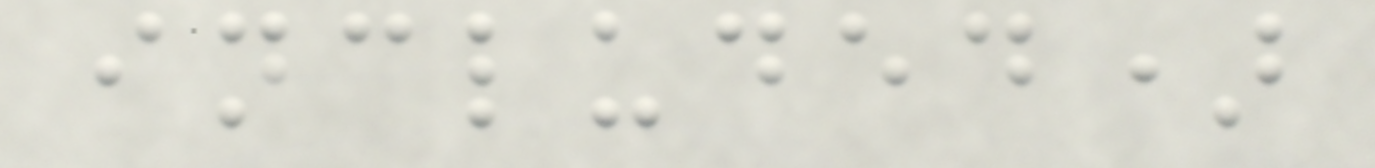included)
